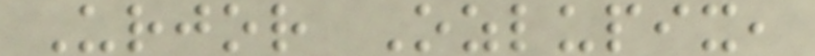Urjor Ozlupix,
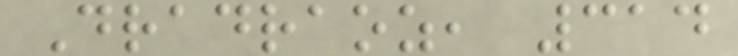Dradraoz, 314
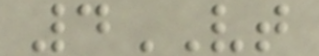4VT
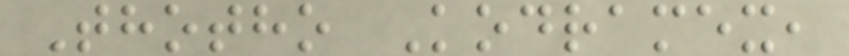Thotho Kodramex,
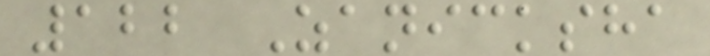122 Zanicksha
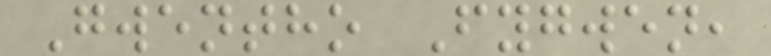Gwentho Fygwen,
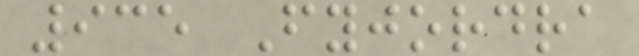935 Fyjordra
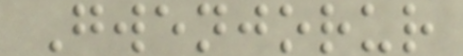Gwenjorur
